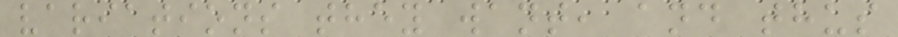variations they want, and thus
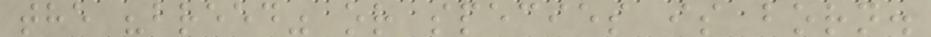the "breed" or species is born.
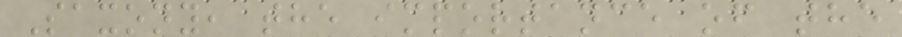Saxony, the importance of the
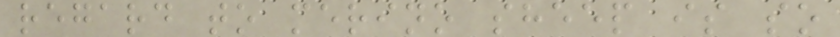regard to merino sheep is so
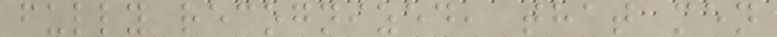fully recognized, that men
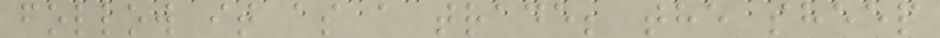follow it as a trade; the sheep
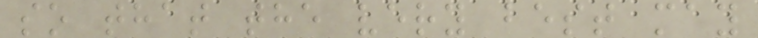so that the very best may
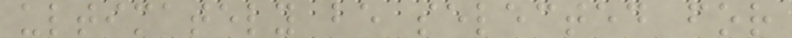ultimately be selected for
